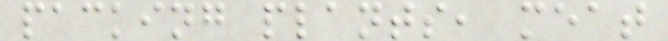packing plants, meat
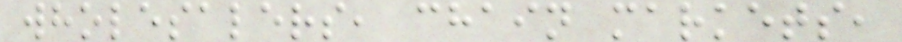wholesalers, chain markets,
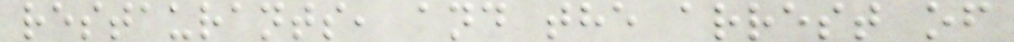restaurants, and the arrest of
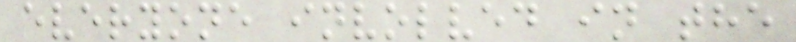everyone involved in the
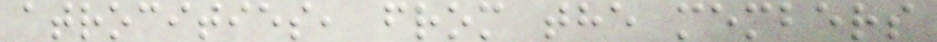atrocities, from the members
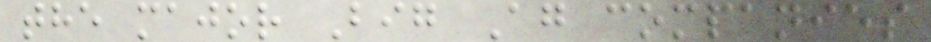the major Big Ag companies
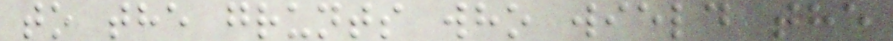to the grunts who wield the
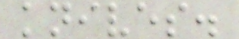knives.
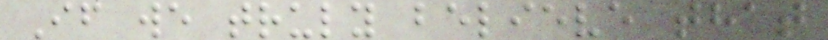If we truly believe that
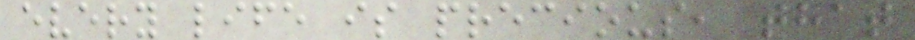every life is precious, that
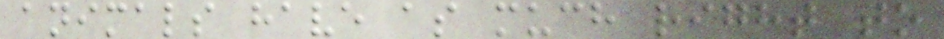animals have as much right to
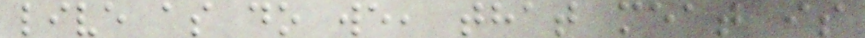live as do we, that meat is
